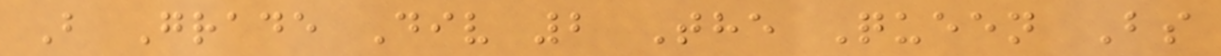B Grade Div 2 The Queen Bs
